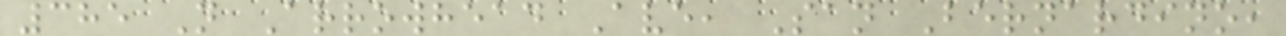385 N Arrowhead Ave, San Bernardino,
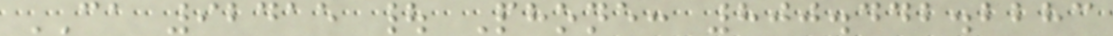CA 92415 | Phone: 800.442.2283
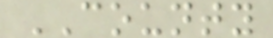COUNTY
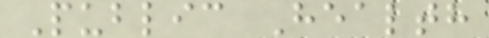Public Health
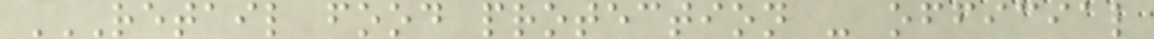RETAIL FOOD PROTECTION - OFFICIAL
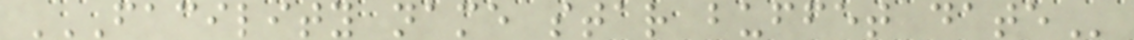FACILITY NAME STAR BUFFET DATE
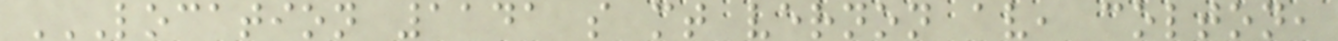LOCATION 1141 S MT VERNON AV, COLTON,
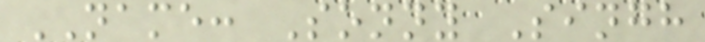NAME: Sonny Singh
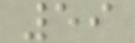59
